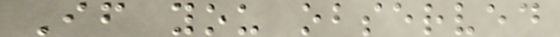If you observed
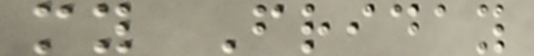my Friday
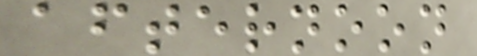afternoon
